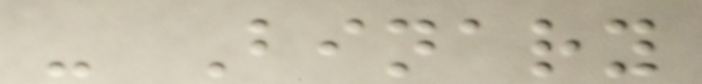- Binary
